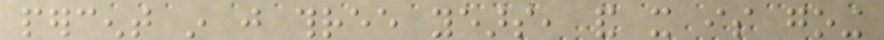percent in just three years, and it is going
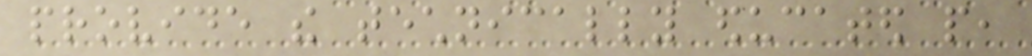provide the technically educated people,
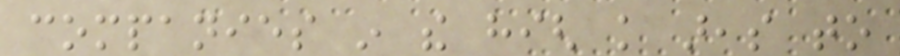companies in the high knowledge areas to
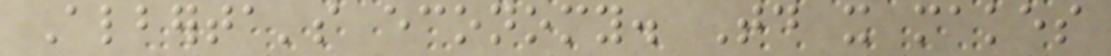Alberta's economy. Today it makes
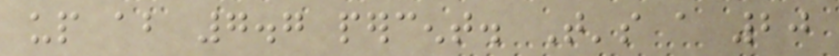up about 7.7 percent. That's a 20
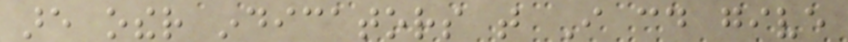are other indicators that I could give
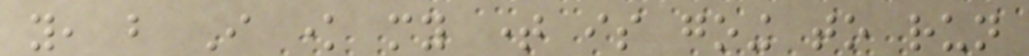you, but I know my time is going to run
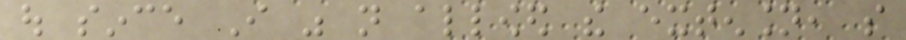out since I was not allowed the extension, so
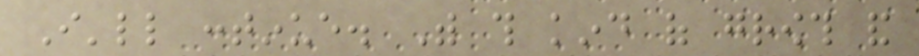I'll continue. With this kind of growth and
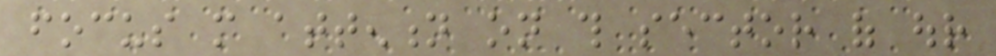focus more attention on this sector of our
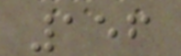156
